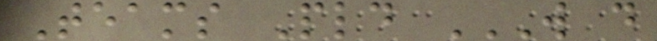Teams Pld W D
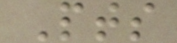Pts
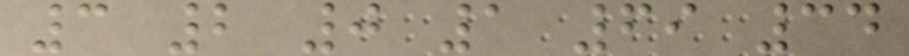3 2 0 1 69 34
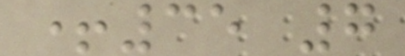+35 7
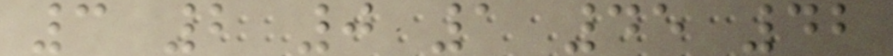3 2 0 1 45 42
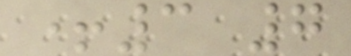+3 7
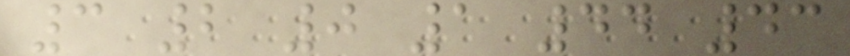3 2 0 1 44 43
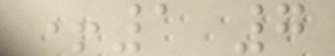+1 7
